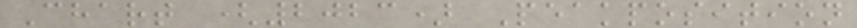Chart (2023) Peakposition
